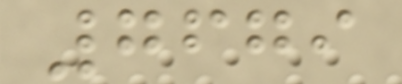7679
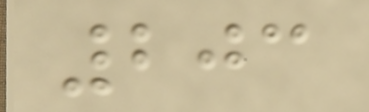203
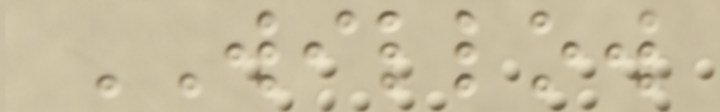WILLOW
